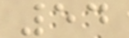54
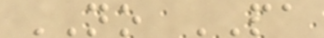NO PA
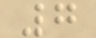7
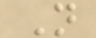N
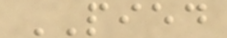PIED
